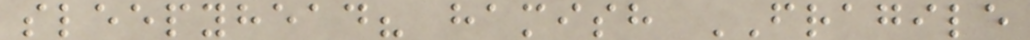sleepyhead? hamish FRAGILE
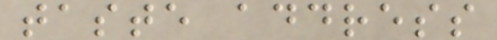taste address
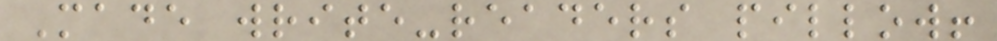Made write-readers pillow!
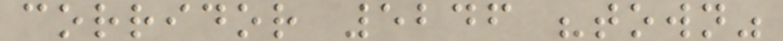corridor 5246 "town"
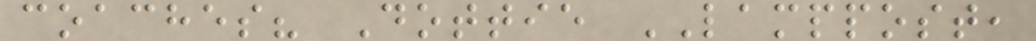coaches? Dottie LAMPPOST,
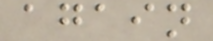again
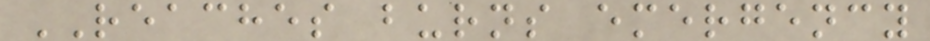REACHES burns emergency
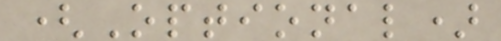(Optional)
